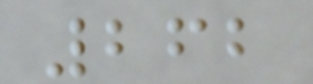262
